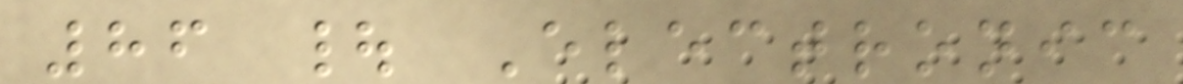86 | Electronic
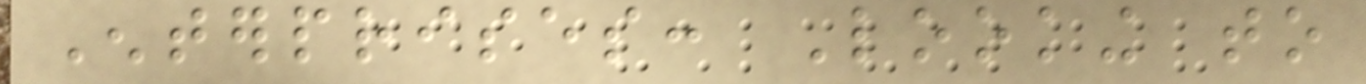Enterprises: Looking to
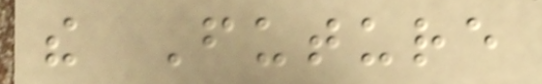the Future
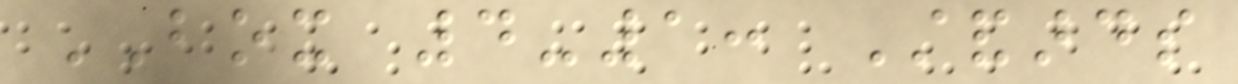BOX 4-1: Standards
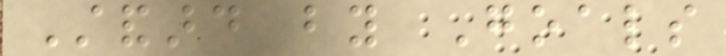Standard by Goals
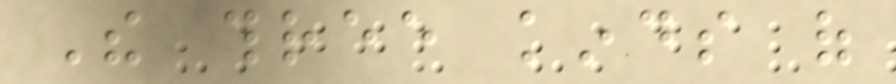The three kinds of
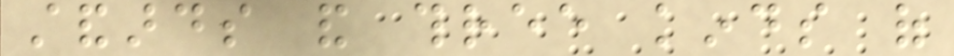standards and three kinds of
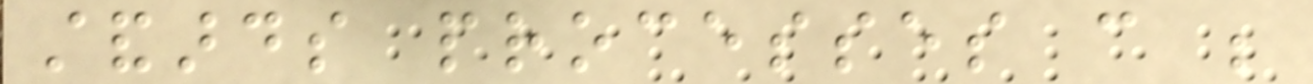standards processes can be
